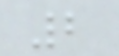2
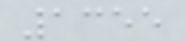1355
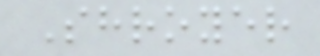Shroyer
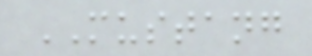MUSTANG
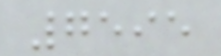7595
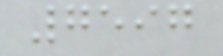7597
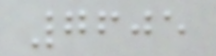7605
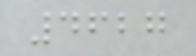4627
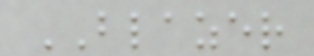BLAZER
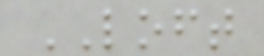LOFT
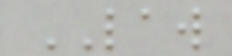LAW
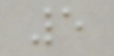5
